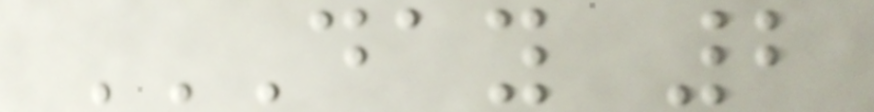DAY 2
